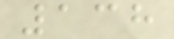138
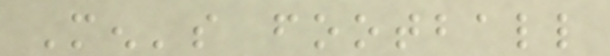Men's football
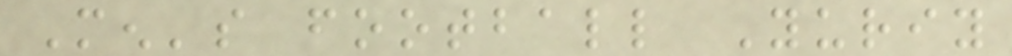Men's football Yuriy
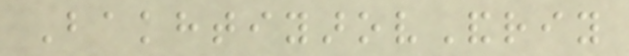BakhtiyarovAndriy
